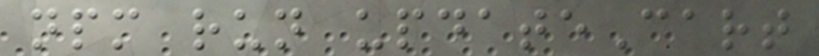npm run updateCart
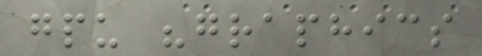gpu "graphics
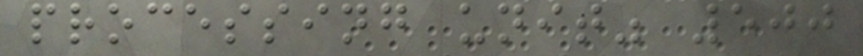processing unit" 500
